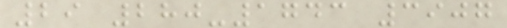29 280-1743 3907
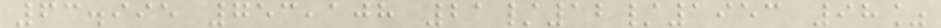63.995 753,108 21/12/1953 98%
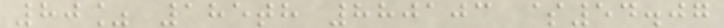80% 185th 880103 $54.07
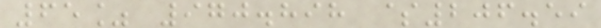65% 970.898 $206.59
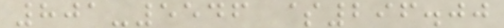801-5546 $296.00
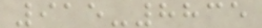915-8835
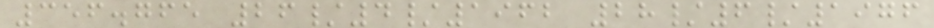356.765 26/4/1962 28/6/1976
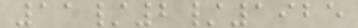11/2/1925
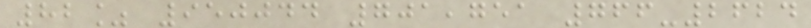82% 950044 701,751 766-2624
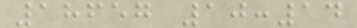18657 10:14
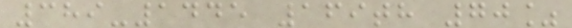389-1445 169th 70%
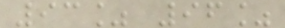93% 96%
